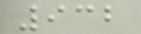932
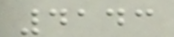4143
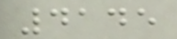4145
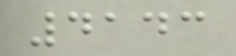4143
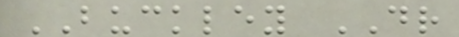BUCKLEY DR
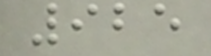925
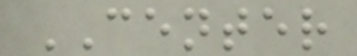CENTER
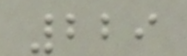229
